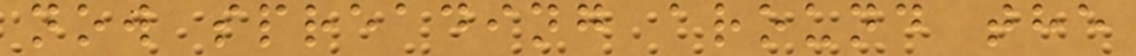now spreading around the
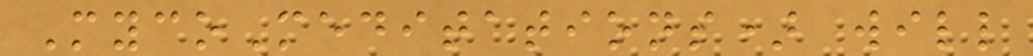MycoMeditations) will
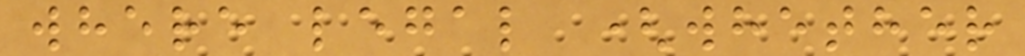where legal (whether
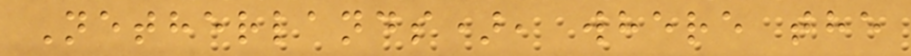Netherlands), where the
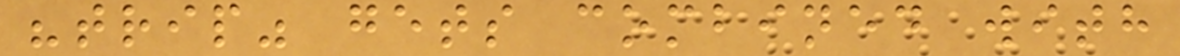"trip" gets combined with
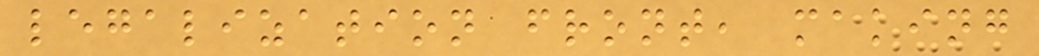legalization front, making
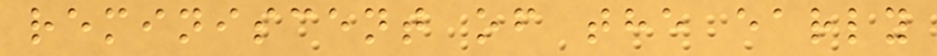reminiscent of the early
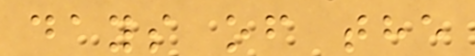days of the
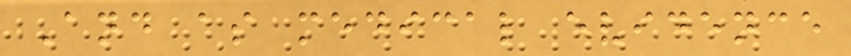And as medical evidence
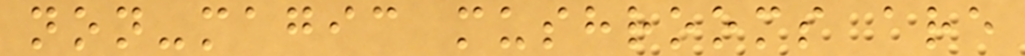non-magic mushrooms are
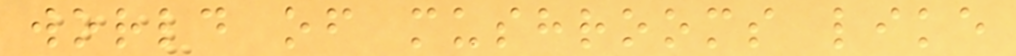world of mushrooms like
